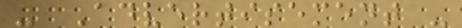- Advertisement -
